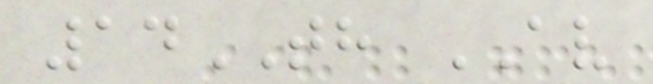14TH AV
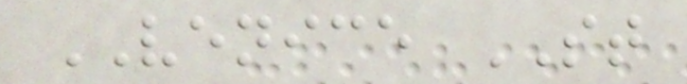VENICE ST
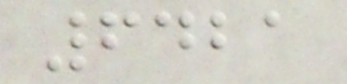6421
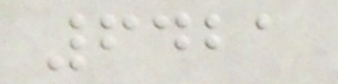6421
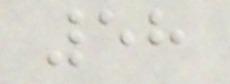58
